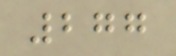277
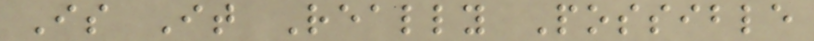Is It Really Possible
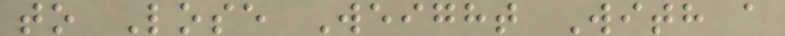to Lose Weight With a
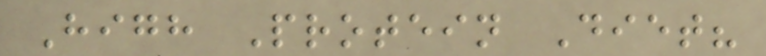High Protein Diet?
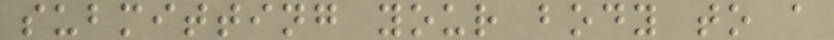submitting your body to a
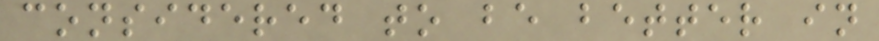considered to be better in
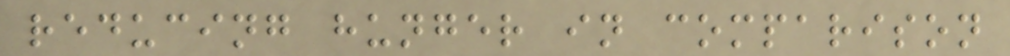reducing hunger in comparison
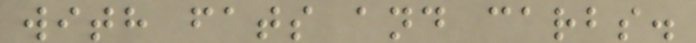with fats and carbs.
